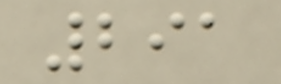291
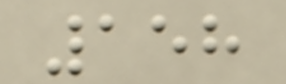158
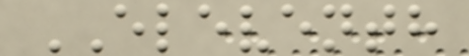ELEVENTH
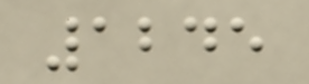1245
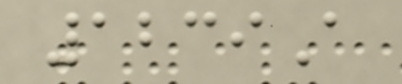1239A
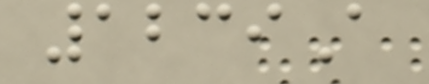1239A
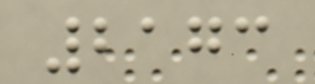2173
